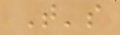That's
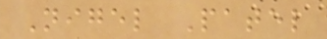Nigel Patel
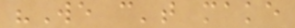"We can't make
